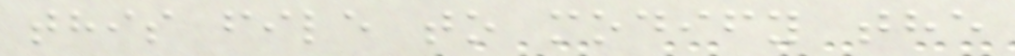this file to modify the
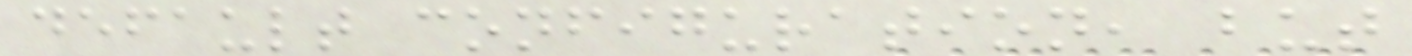default configuration, but
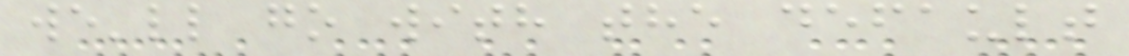we'll go with the default
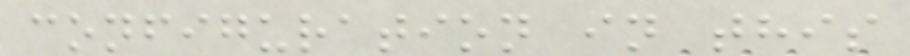configuration in this
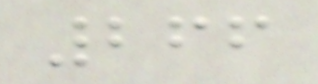266
